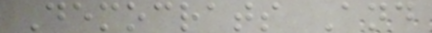Democrats And
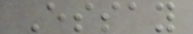Essay
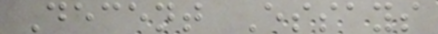Decent Essays
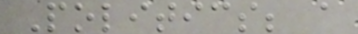Politics; a
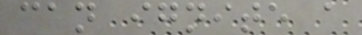can ignite a
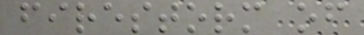firestorm of
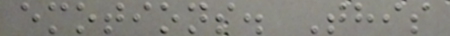emotions. This
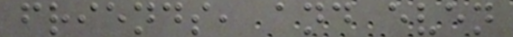friends, and even
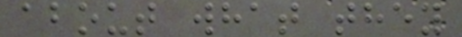about what they
